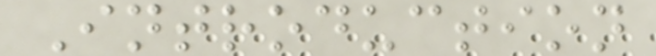Introduction
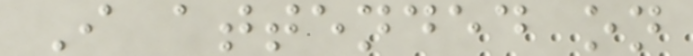I attended on
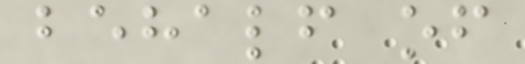behalf of
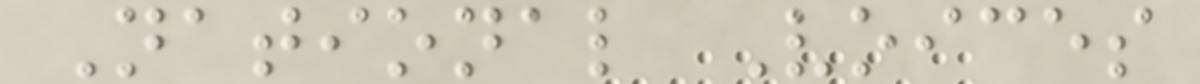National Voices
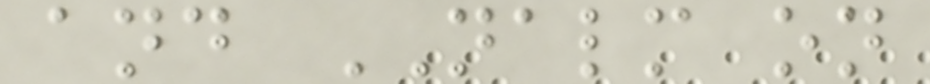and NALM on
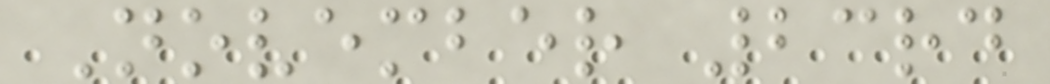November 23rd
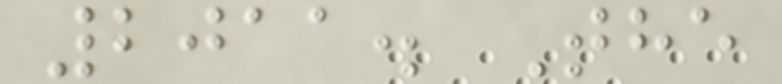2011. The
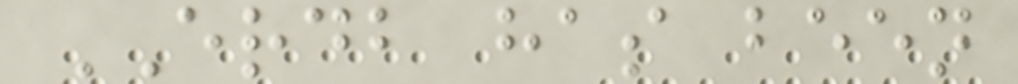ERDB has been
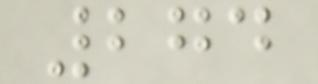274
